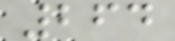264
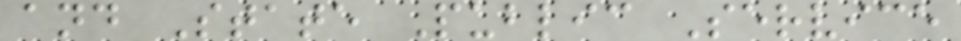and State Public Service
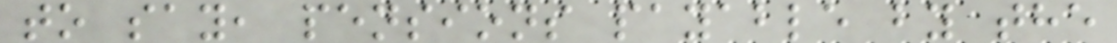to say, pensions payable by the
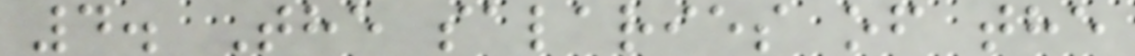4. The salaries of the
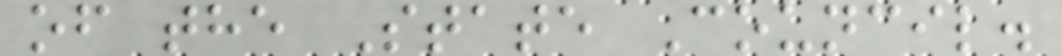of the State Council.
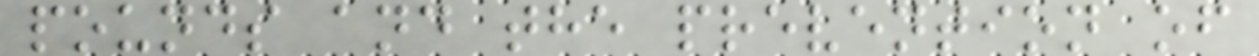pounds and the prevention of
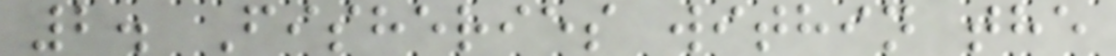2. Fisheries within the
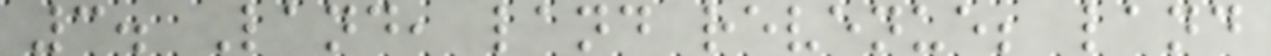3. Land, land revenue; land
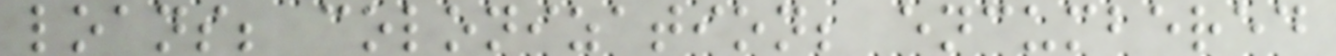loans; colonization; encumbered
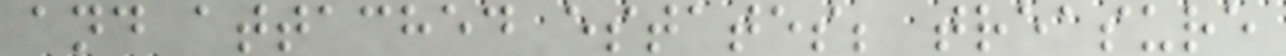and attached estates; treasure
